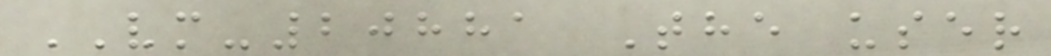VM-20881 The user
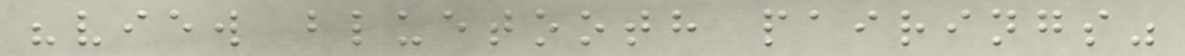"view bluetooth pairings"
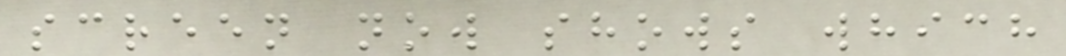screen now shows which
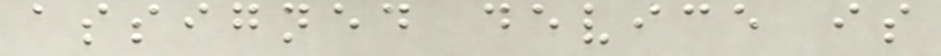assigned device is
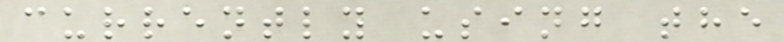currently using the
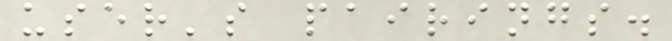user's pairings.
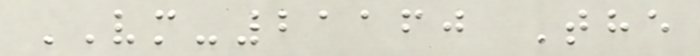VM-21160 The
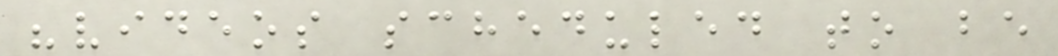"videos scheduled to be
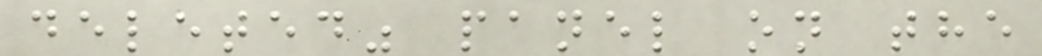deleted" panel on the
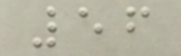56
